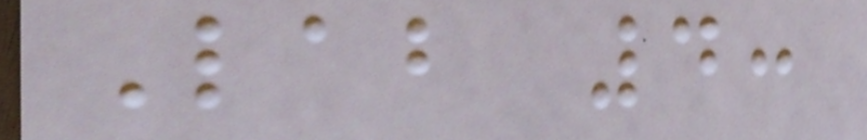Lab 4:
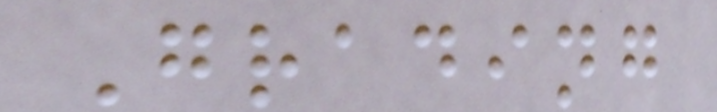Grading
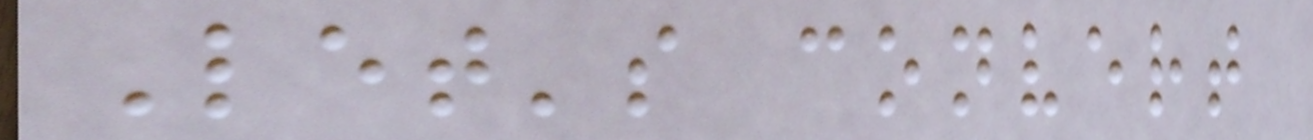Let's convert
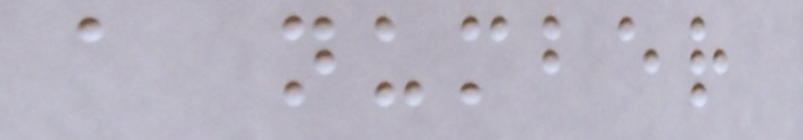a number
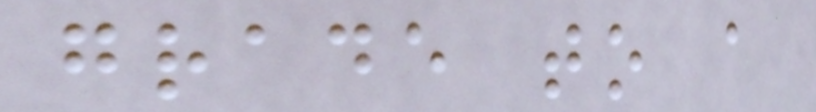grade to a
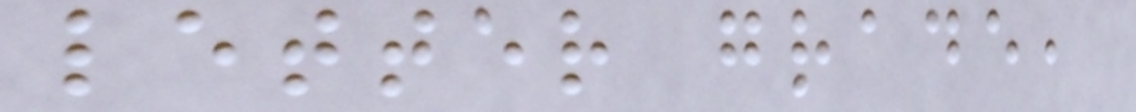letter grade,
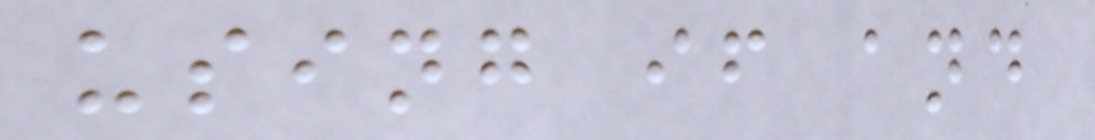using if and
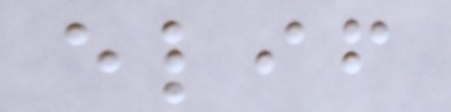elif
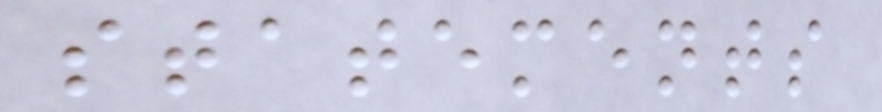statements
